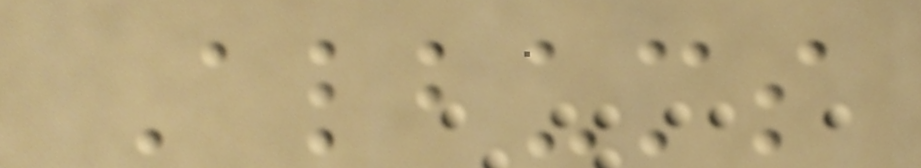Albums
